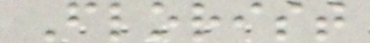Florist
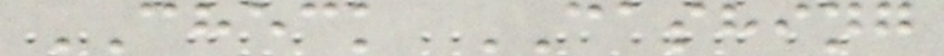CHECK CASHING
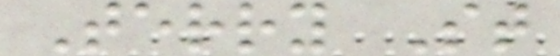Terry St
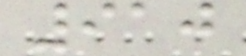910
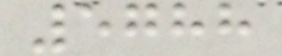5788
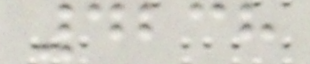4238
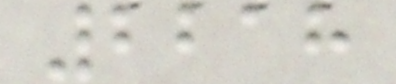2218
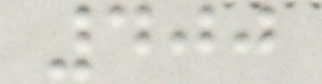400
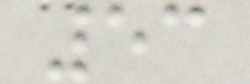53
